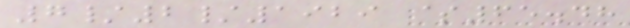7/2/1929 $65.48
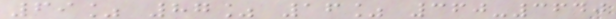69% 87% 16% 360-3640
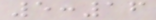5:16
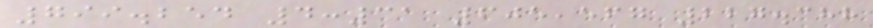799.254 4:31 605,567 227.388
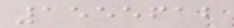1555612
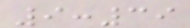9:39
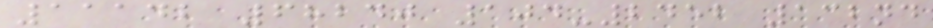11142 68240 104-2452 132nd
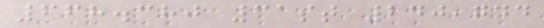668.380 31st 240,744
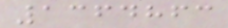1364863
